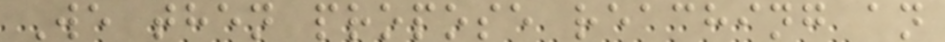We then propose reaching an
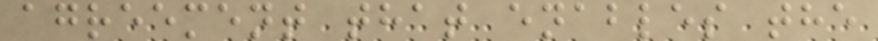agreement that enables the
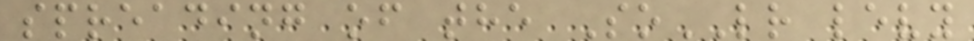spreading of the SoLR levy
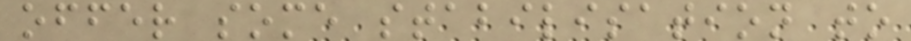offer some stabilisation to
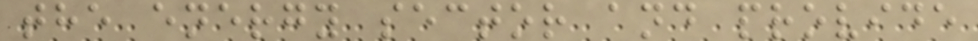the energy sector and provide
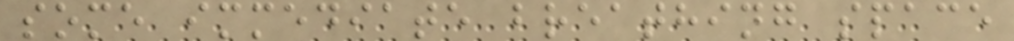some immediate breathing space
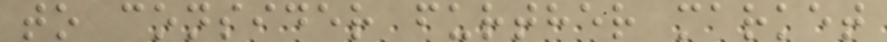to consider further market
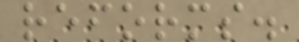reforms.
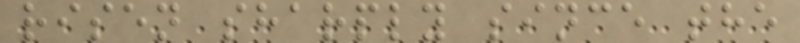risen sharply since the
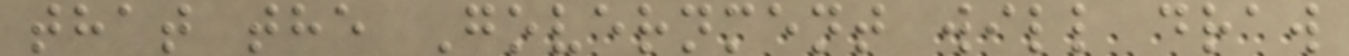that the Government will draw
